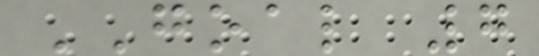GOAL 7
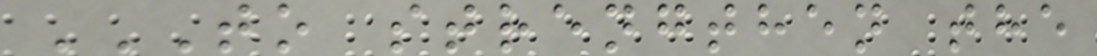TO STRENGTHEN THE
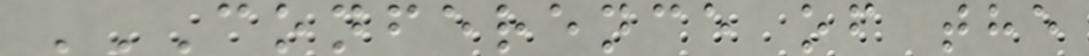CONFERENCE OF THE
